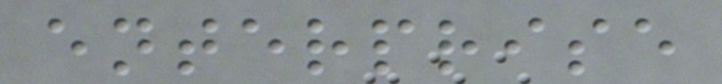enterprise
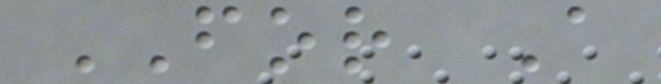FOR A
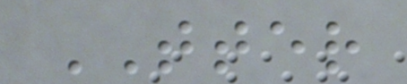TTER
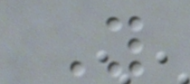Y
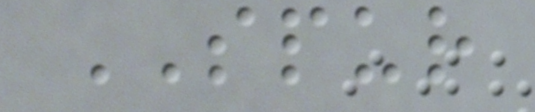SPUR
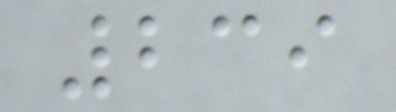239
